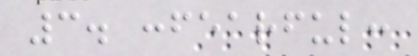3. :fearful:
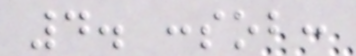4. :sob:
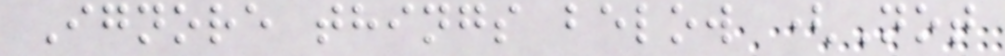Ignore things below (Not
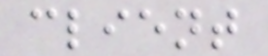client
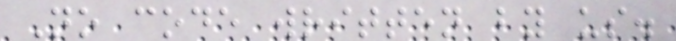No code written by us.
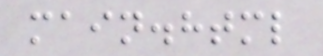main.html
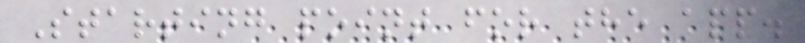Starting point for the app.
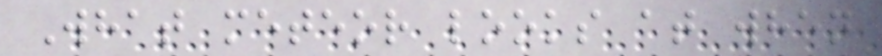What meteor looks at when
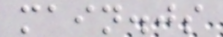main.js
